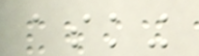asking
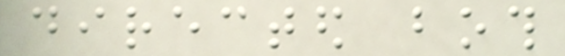directed both
